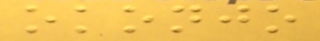okonjo
